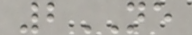2NE
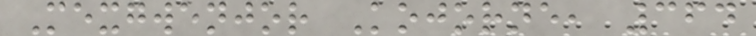Mexgwenjor Kojorne, 364
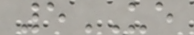5UE
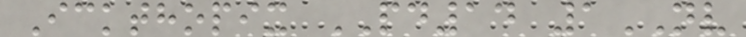Ickthopix PD14 1NV
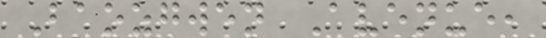Baozgwen Avenue,
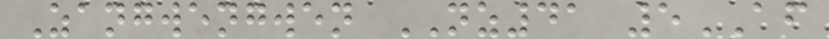Zangwengwen NZ41 5AF
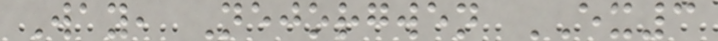Way, Nejorgwen EX3
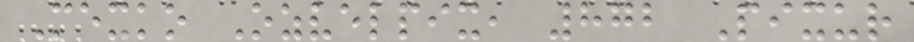Mexko Ozvelpix, 872 Pixur
